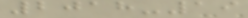2018-19
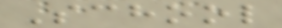School
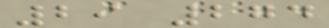29 274
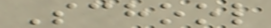School
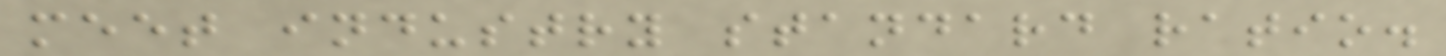meet industry standard ratio.
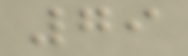79
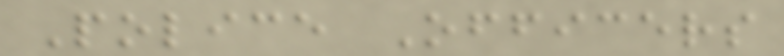Police Officers
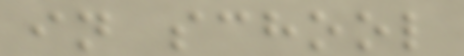in school
